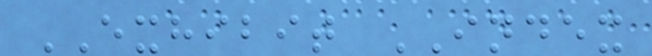EXHIBIT INDEX
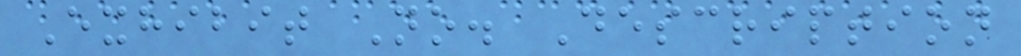Exhibit No. Description
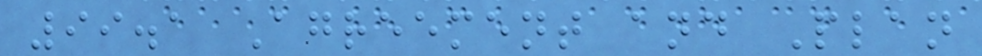99.1 Agreement and Plan
